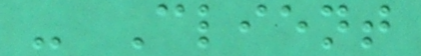- Client
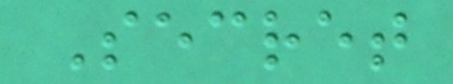Secret
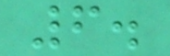6.
